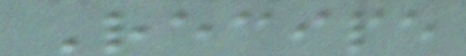Recipe
